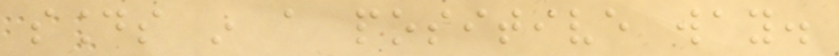sounds in a positive way.
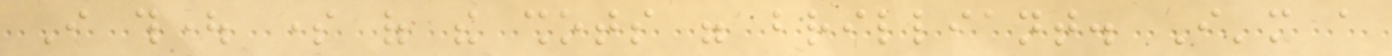I thought some of the shots were brilliant. I'm a
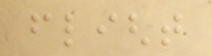flight
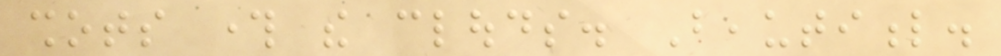shots through the clouds. Beautiful.
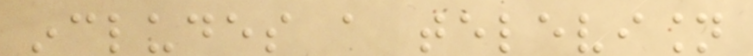includes a television
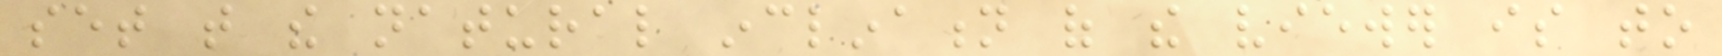set that the natural inclination of the viewer is to
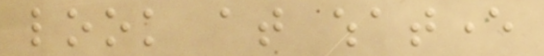look at whatever
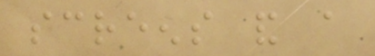screens and a
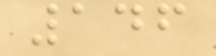146
